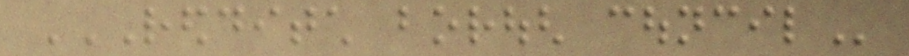REDDITCH BOROUGH COUNCIL
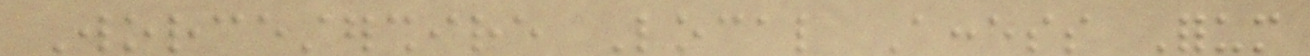Worcestershire Local Access Forum
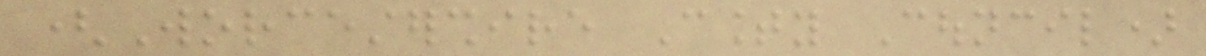(Worcestershire County Council)
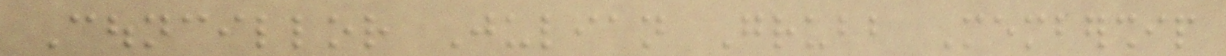Councillor Julian Grubb Membership
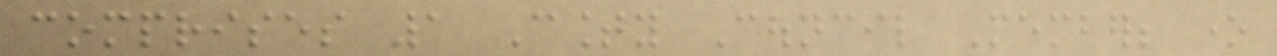comprises 1 County Council Member; one
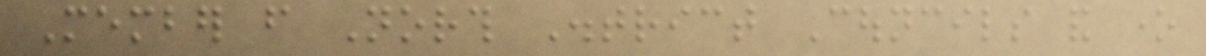Member from North District Councils and one
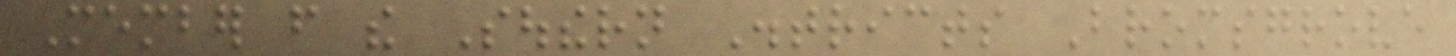Member from the Southern Districts Bromsgrove
